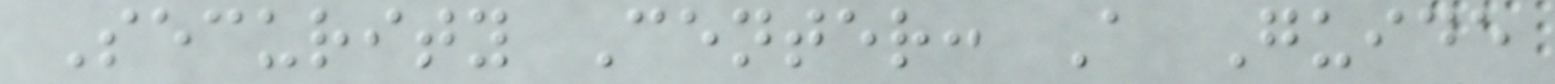Security Center: A Guide
